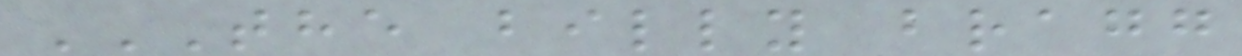THE BILLY BRAGG
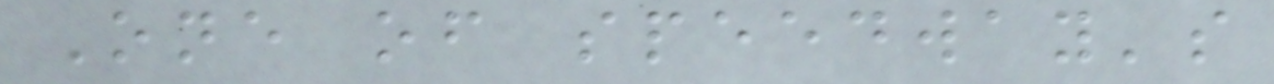One of speedway's
